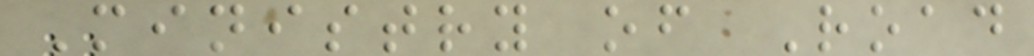Ministry of Road
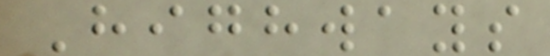Highways
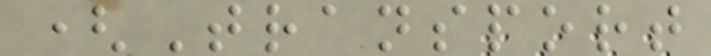(Transport
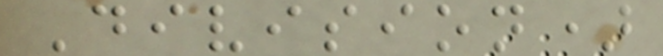Division)
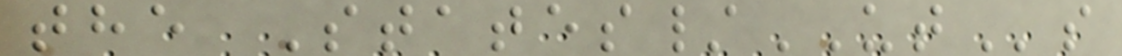the States/UTs
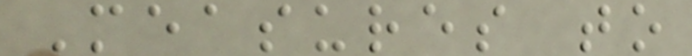Measures to
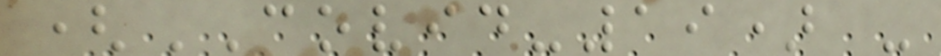(COVID-19) -
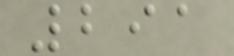291
